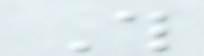This
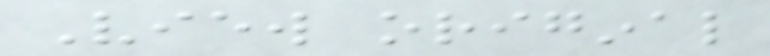View original
